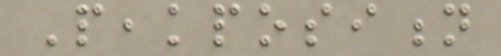Peakposition
